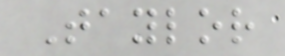Taylor
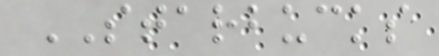STARBUCKS
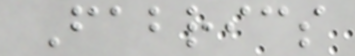Fabrics
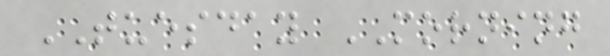TUESDAY MORNING
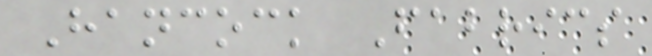Hancock Fabrics
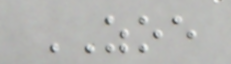ZOE
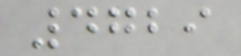4729
